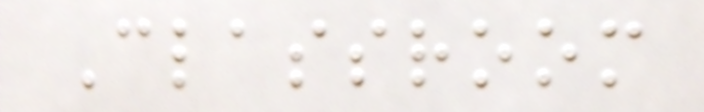Classroom
